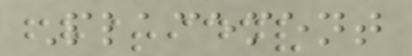Placement
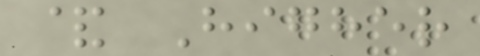& Higher
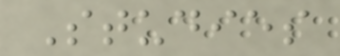Studies
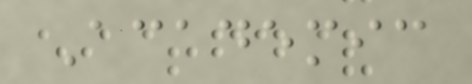Academic
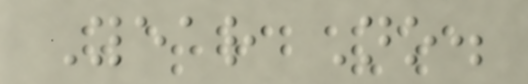Year No.
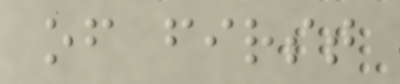of first
